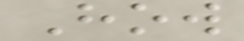How
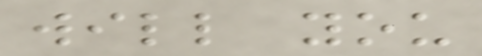will you
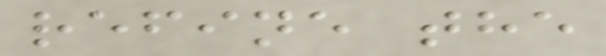refine the
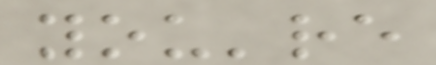you're
